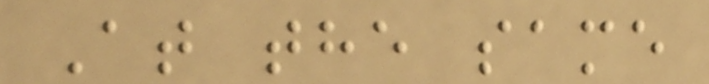At the same
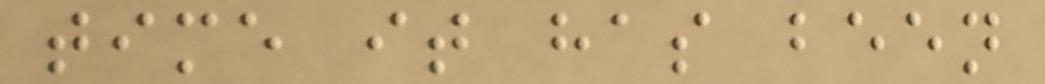time it has been
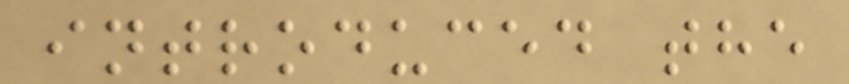introduced the
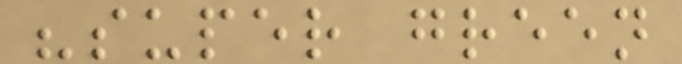"super green
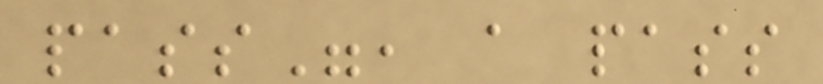pass", a pass
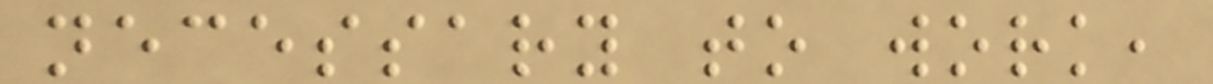necessary to work,
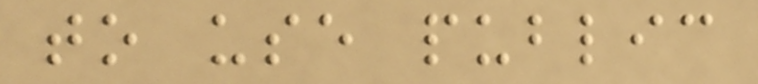to use public
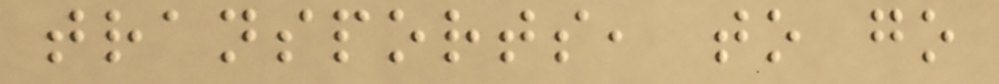transports, to go
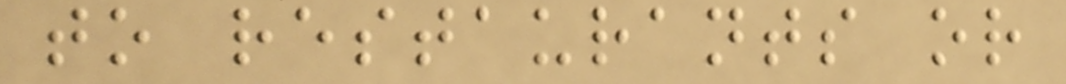to restaurants or
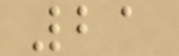21
